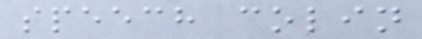speech colin
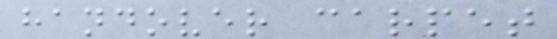handover carpet
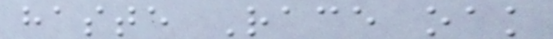haste Race oak
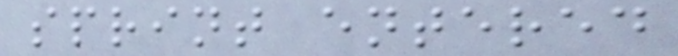sprint entered
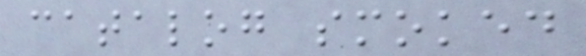catalog smoked
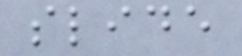slide
